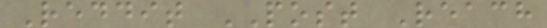Reddit POST Reach
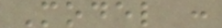Model :
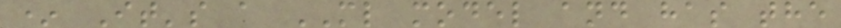* It's a ML model and has the
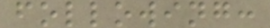following:
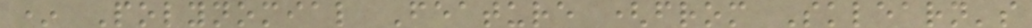* Polynomial Feature (from Sklearn's
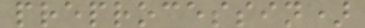preprocessin)
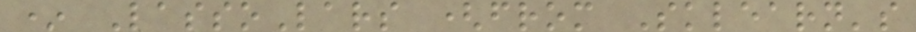* LassoLars (from Sklearn's
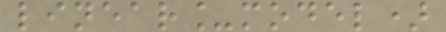linear_model)
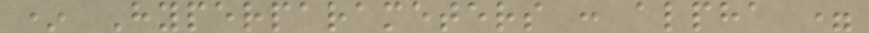* Hyperparameters : alpha =
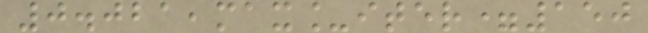0.021,max_iter=150
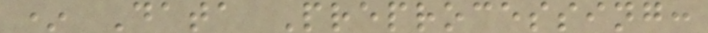* Data Preprocessing:
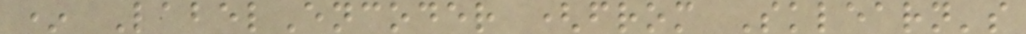* LabelEncoder (from Sklearn's
